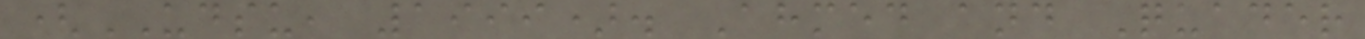(UDSU, 1999). Ahmed and Quader
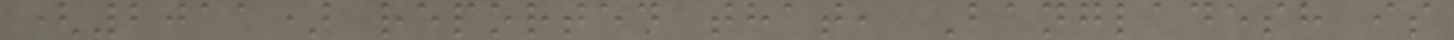(2011) reported that, Bangladesh is
